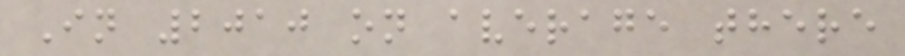In 2010 on average there
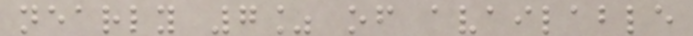nearly 7% of available
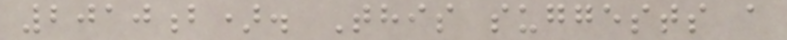2010b). This suggests a
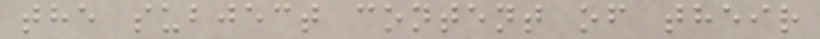the subject content of their
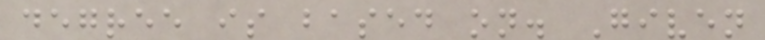degree is based on. Given
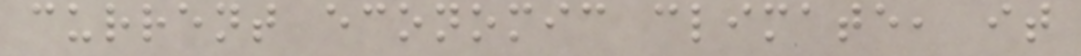current economic climate, it
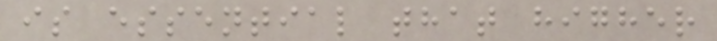is essential that higher
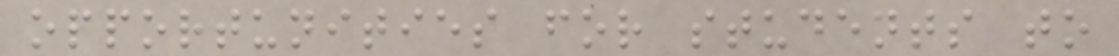opportunities for students to
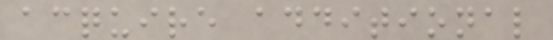acquire additional
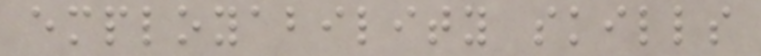employability skills
